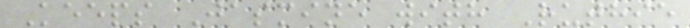Keeps Jasmine with Ruthie
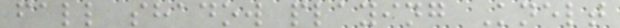fall shadow playing Knelt
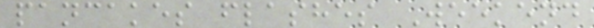pancakes flashes Weekend
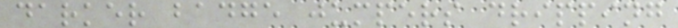darker badge jumpers dripping
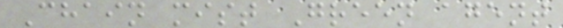Chain mist Green agent
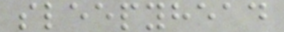sleepyhead
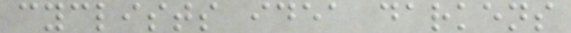cyclists idea darkens
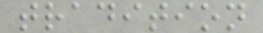tradition
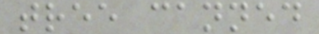tree canned
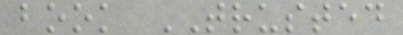book TRUSTED
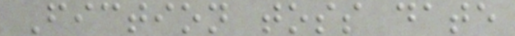Fiction toss date
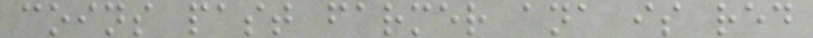coins past farmer ana is red
